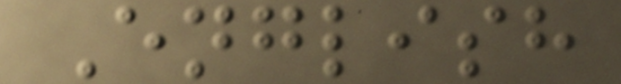English
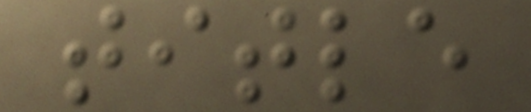title
